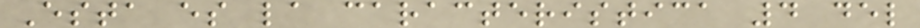Esta es la caracteristica 4 del
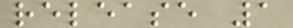release 1
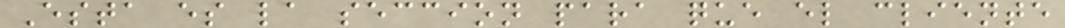Esta es la seccion para que el cliente
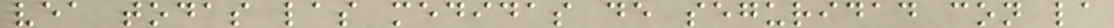vea todas las medidas de seguridad con la
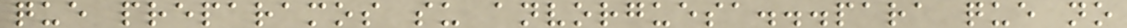que preparamos su anvorguesa...para que no
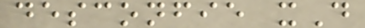desconfie xD
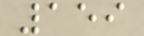159
